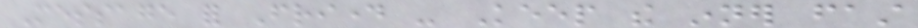Message for Friday - Keep the inner fast
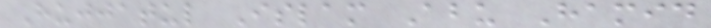Hujjatul Islam Abu Hamid
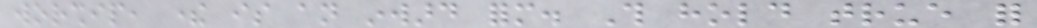worship, there is an inward form. This hold true for
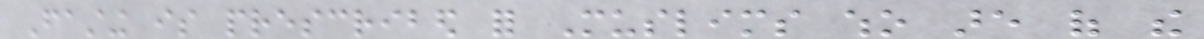Fasting is prescribed for Muslims who are of the
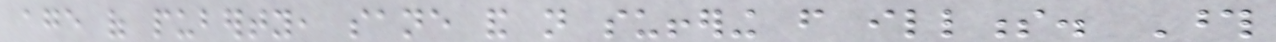age of puberty, sane and not suffering from illness. Those
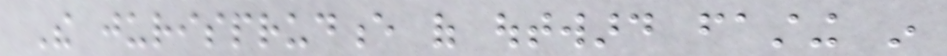The jurisprudence of outward fasting in
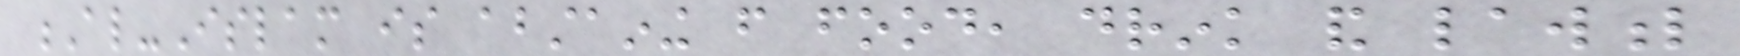Al-Islam is abstaining from food, drink and lawful
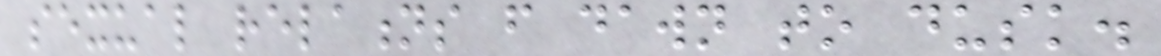sexual relations from dawn to dusk.
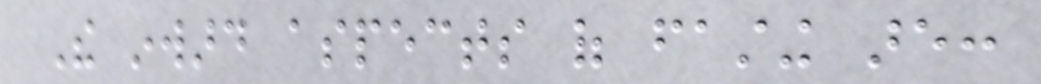The inward aspects of fasting are:
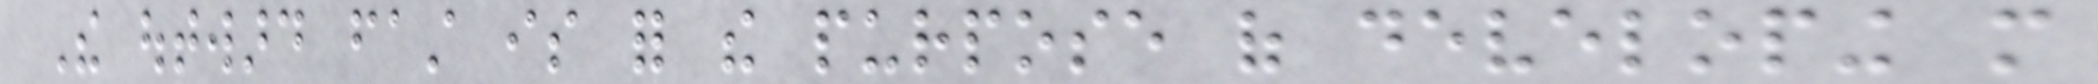The outward fast is for the purpose of developing more
